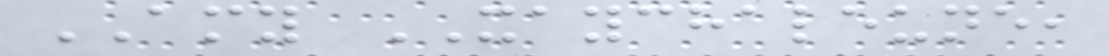AMY XAYCHALEUNE,
